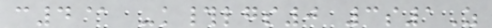c4@ -k#lgs0 3s1Z
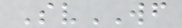SvWF
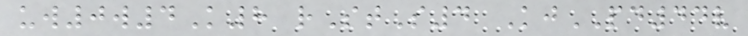uw0w4K8 rStS4 KjPD44v
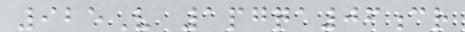925V 1pgqa06cr
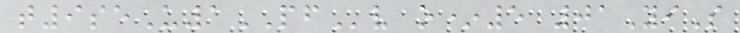t9seU1PFv o*5 01YiS
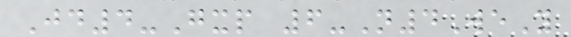Jd4-Gxp 6-N4WeY
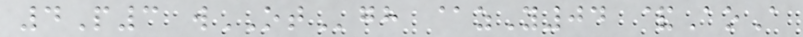4P3 wOTgh @zY04 &AoA
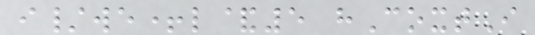i/we+l&5 hCoxtI
